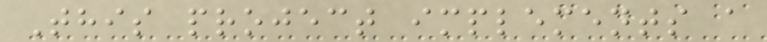This project implements a
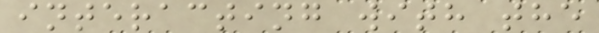interacting with the
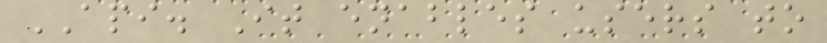API. It enables users to
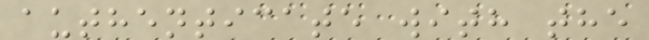authenticate with the
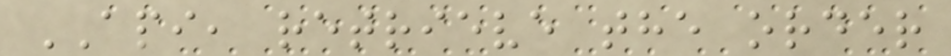API, retrieve the order
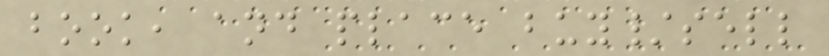book, and place buy/sell
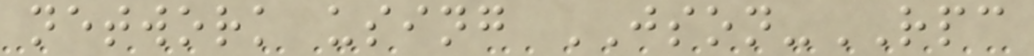network using JSON-RPC
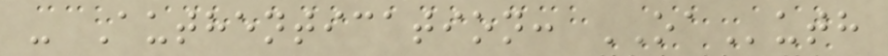- Authentication: OAuth
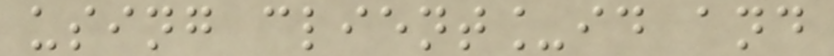using client_id and
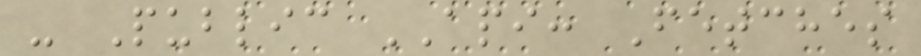- Public API: Fetches
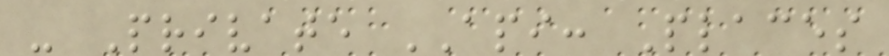- Private API: Places
